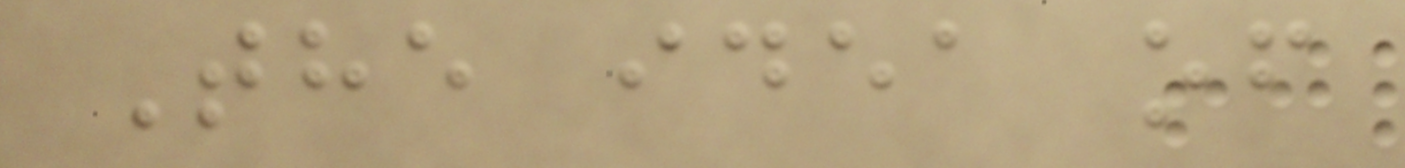The idea of
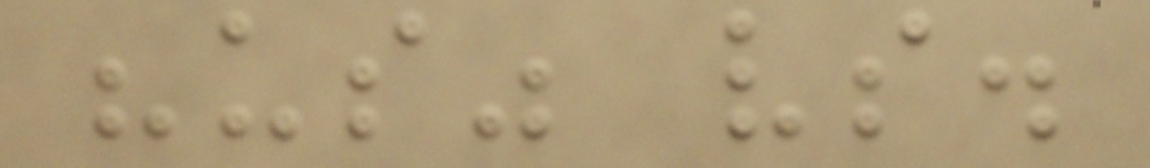"us" vs.
